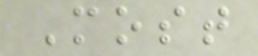Most
